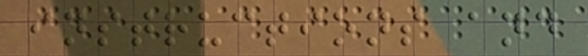instructions and
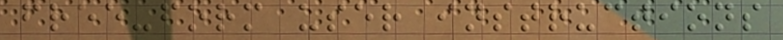free-form user instructions
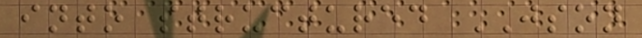into structured JSON
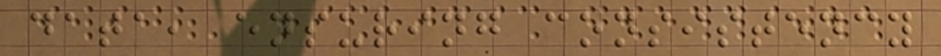data, ensuring consistency
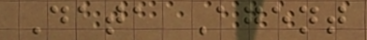Data Agent
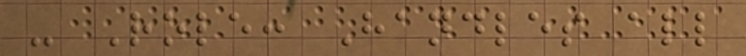- Role: Handles all
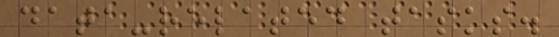data-related tasks.
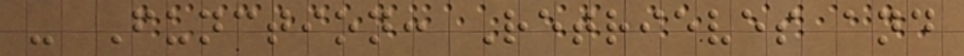- Function: Retrieves and
